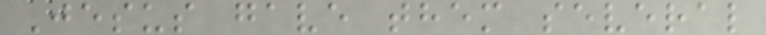Jesus gave them several
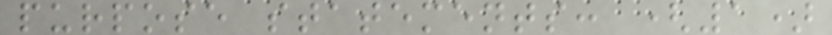purpose statements: (1)
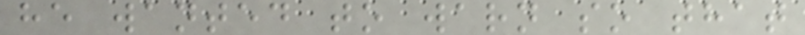he wanted to warn so that
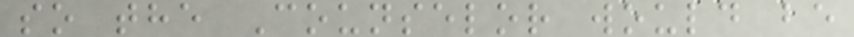so the Counselor would be
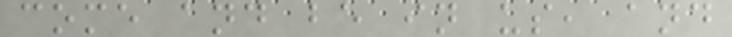come and be in us, and
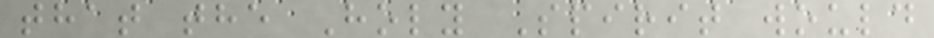that the Holy Spirit would
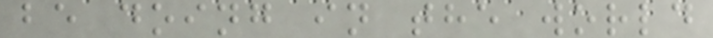be doing in the world
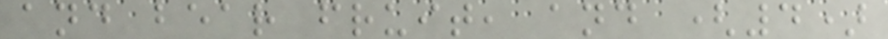and bear fruit, and (4)
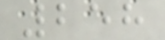258
